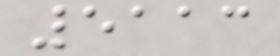5113
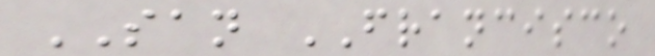SAN FRANCISCO
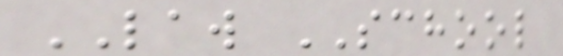LAW SCHOOL
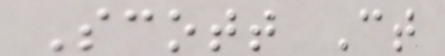Scott Ct
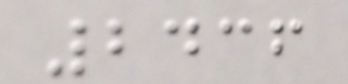2436
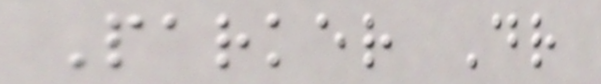Parker Dr
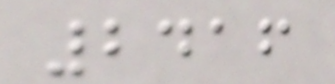2416
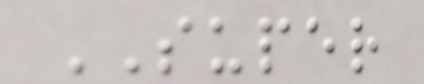SUPER
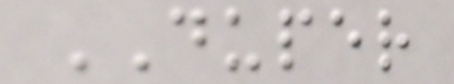DUPER
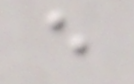e
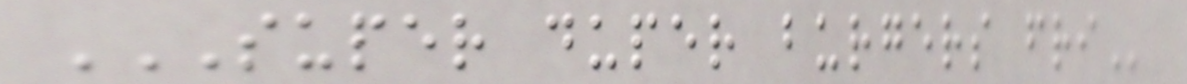SUPER DUPER BURGERS FRI
